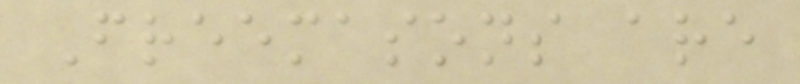Freemasons are
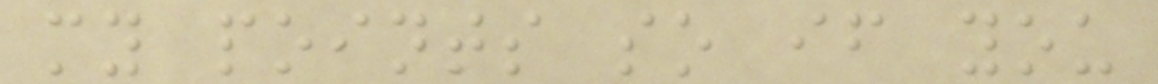my points so if you
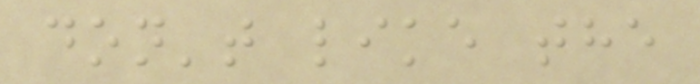don't like the
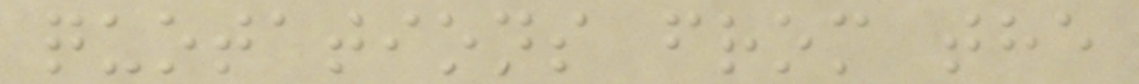quotations from the
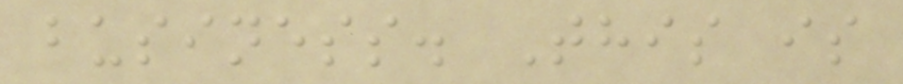business. This is
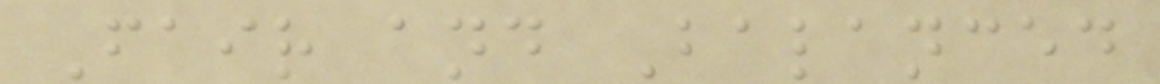Fair and Balanced
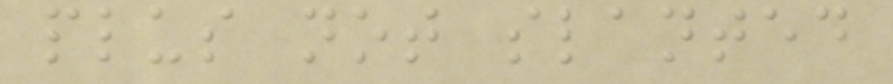plus not slanted
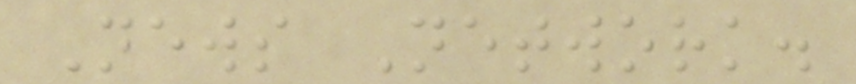News Network.
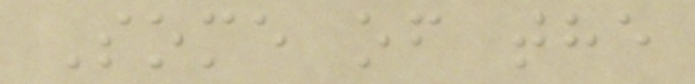Some of the
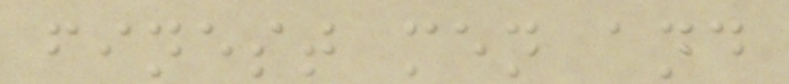finest men and
